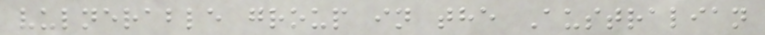vulnerable group in the Australian
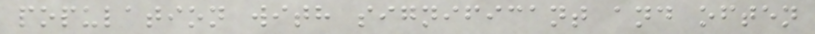population with significant and often
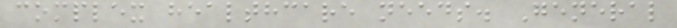complex healthcare needs. General
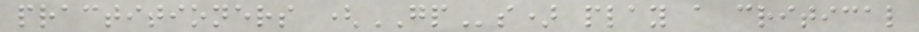practitioners (GPs) play a critical
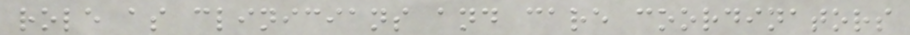role as clinicians and care coordinators
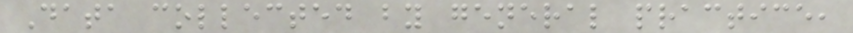Data collected by general practice,
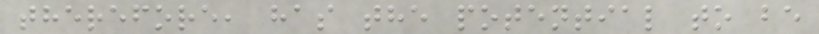therefore, has the potential to be
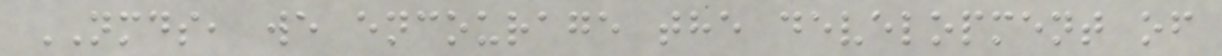NMDS, we encourage the development of
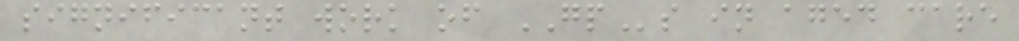significant work of GPs in aged care
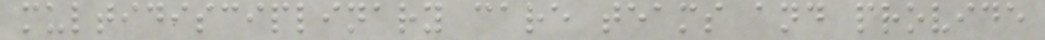multidisciplinary care teams and provide
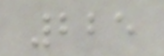225
